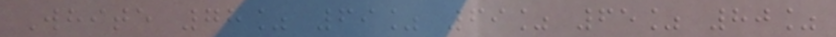White 78% 69% 69% 65% 80%
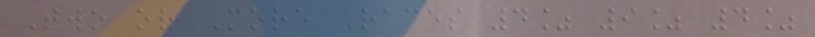Two or More Races 4% 9% 4%
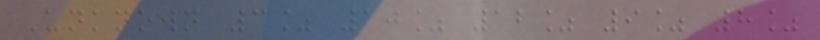Unknown 3% 10% 12% 9% 8%
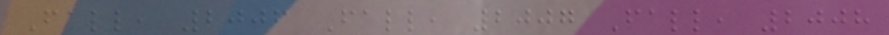Fall, 2006 Fall, 2007 Fall, 2008
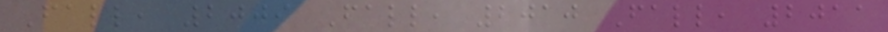Fall, 2009 Fall, 2010 Fall, 2011
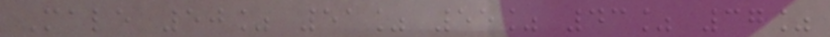Male 50% 51% 55% 43% 37%
